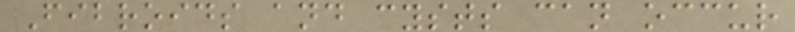Fibroids and cysts can occur
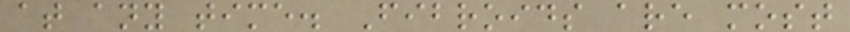at any time. Fibroids are most
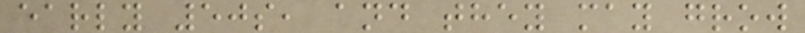early 50s, and they may grow
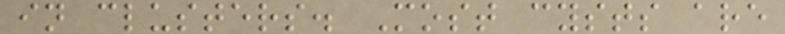in clusters. Most cysts are
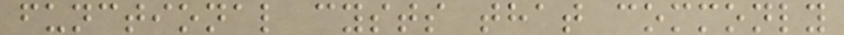functional cysts that commonly
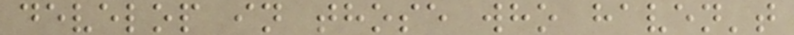develop in those who haven't
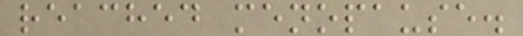reached menopause.
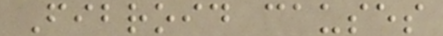Fibroid causes
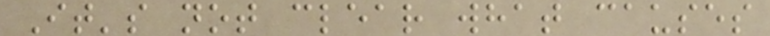It's not clear what causes
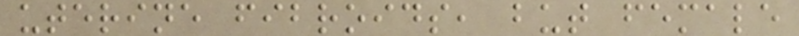uterine fibroids, but female
